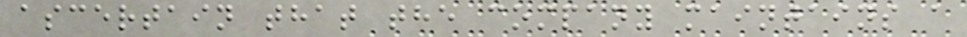ascertain that the company maintains a
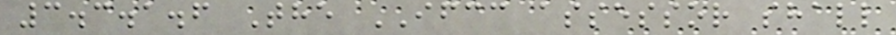3.3.1.6 The IFCC assessor shall
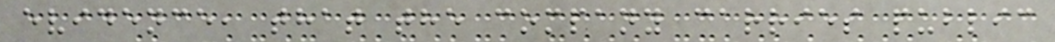evidence, that the company carries public
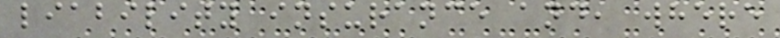liability insurance and, where
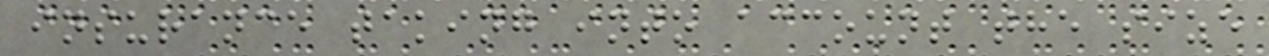insurance taking into account the size
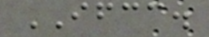IFCC.
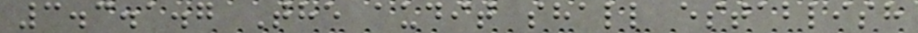3.3.1.7 The audit shall establish
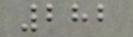282
